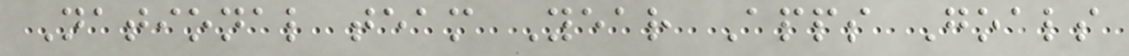National team Year Apps Goals
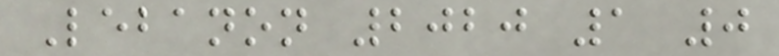Lebanon 2020 1 0
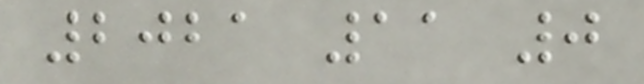2021 11 0
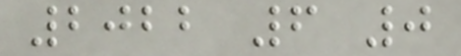2022 6 0
